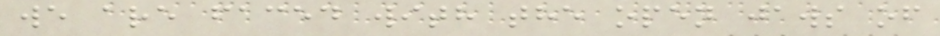we are faced with the open jaws of
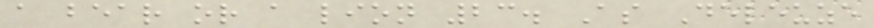a bear or a lion 23. As Deleuze
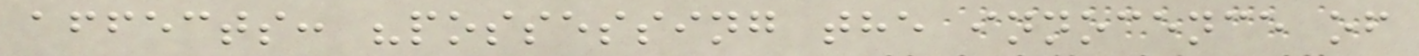affects: "possessing the innocence of
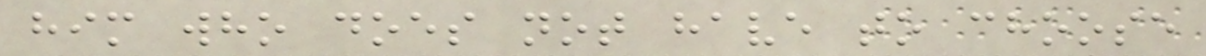him who does not have to choose
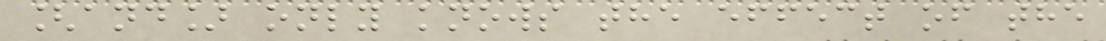[and] only knows the effect of the
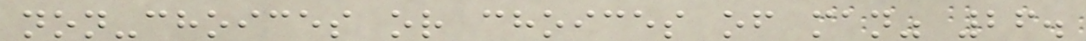non-choices or choices of man" 26.
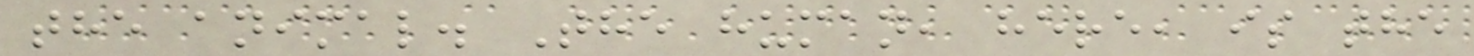the animal. The human, here, is the
